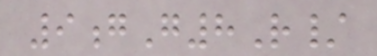9gG8R/
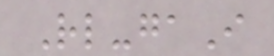Rl-gaI
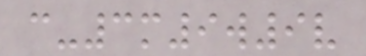c-3m9w9v
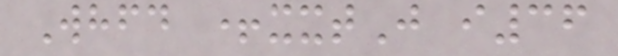Whfd +xxtJ i36
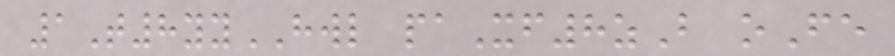1T8yyHWL paXf8zB oFe
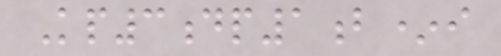Kp3dp1b*i
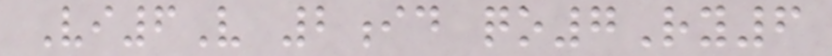Vi6V 2id qo7Ry6
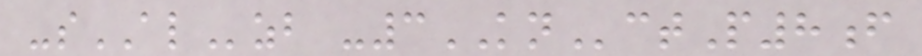-sALzb -3KNctP8f
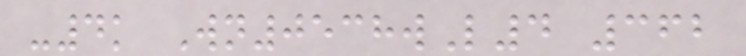-4k Wn0538wL4 362
